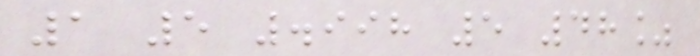1 5 .998 5 48%
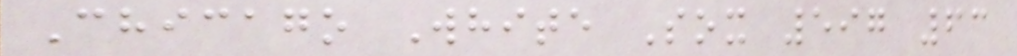Chicago White Sox 597 63
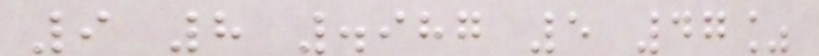9 8 .987 5 47%
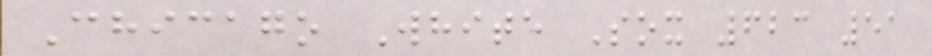Chicago White Sox 623 51
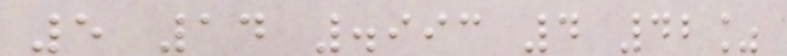5 14 .993 4 42%
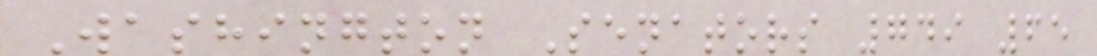Washington Senators 749 65
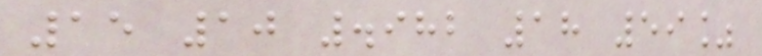15 10 .982 18 59%
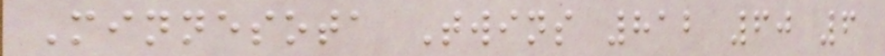Minnesota Twins 812 60 6
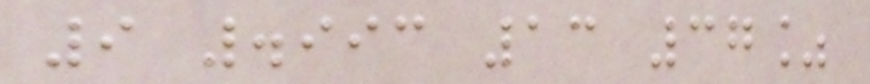9 .993 13 37%
